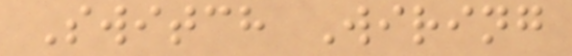Switch Wiring
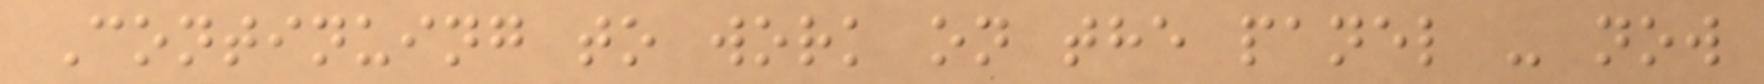Continuing to work on the panel - now
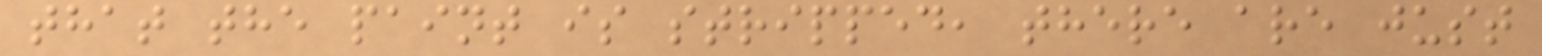that the paint is stripped, there are just
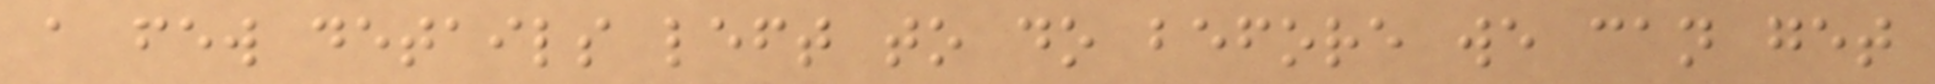a few details left to do before we can get
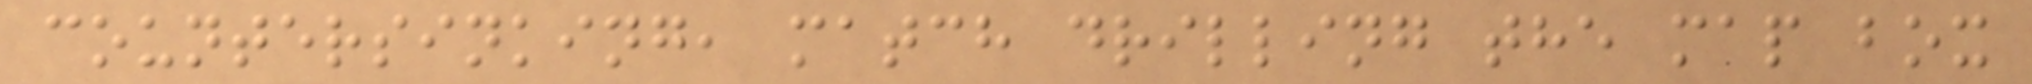countersinking, match drilling the map box
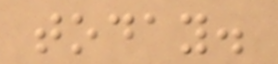today.
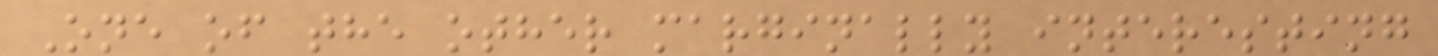One of the other marginally interesting
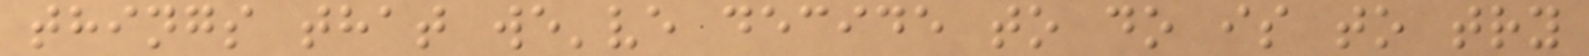things that we've decide to do is to try
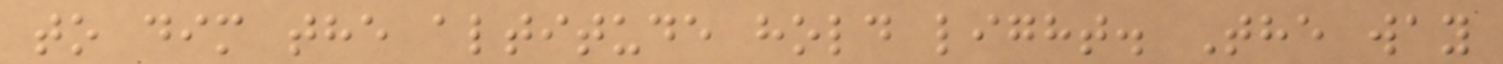to dim the altitude hold light. The way
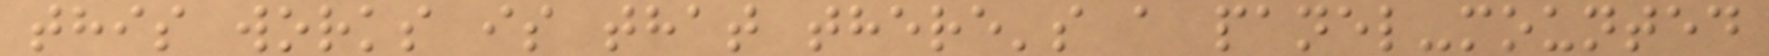this works is that there's a panel-mounted
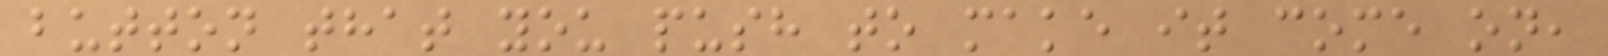button that you push to make it come on,
